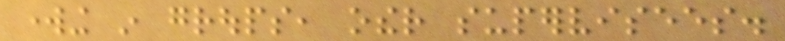working in groups, other supervisees.
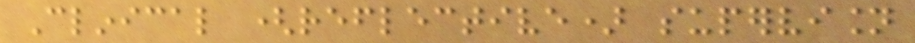Clinical (reflective) supervision
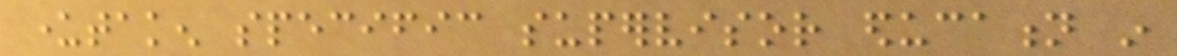undertaken specific supervisor education in
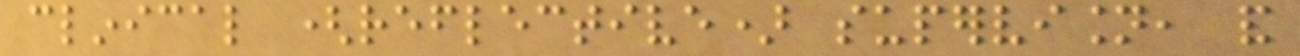clinical (reflective) supervision, and
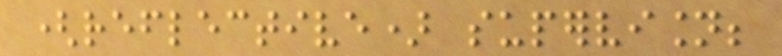(reflective) supervision;
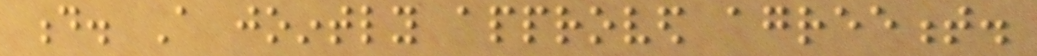d. A jointly approved agreement.
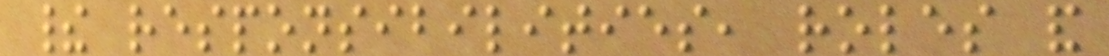their responsibilities, roles and
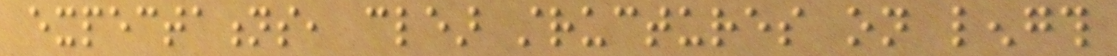expectations, clear structures on length
